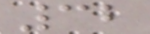32
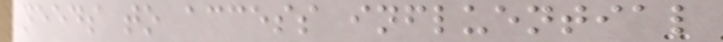needs to access influential
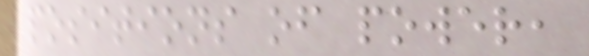positions of power,
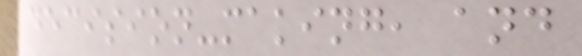decision-making, and
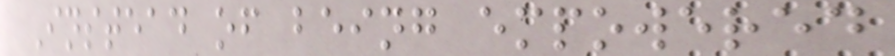Instead of being empowered
